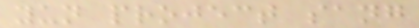yun project sang
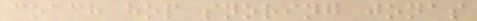coach hop snoring jonas
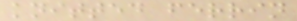knitted ferrin
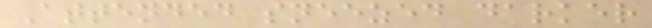Attended sneezed darker
